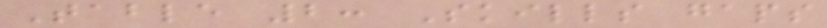Table 2: Skills gaps
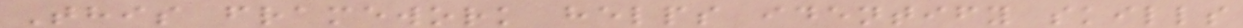This framework helps identify skills
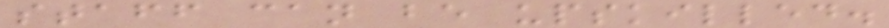staff can be upskilled.
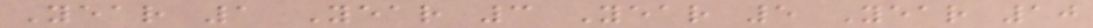Year 1 Year 3 Year 5 Year 10
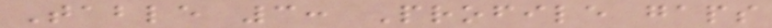Table 3: Profile gaps
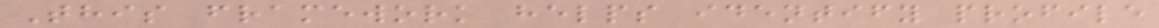This framework helps identify profile
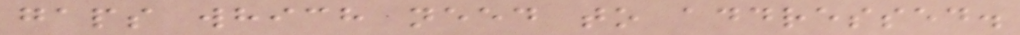gaps which need to addressed.
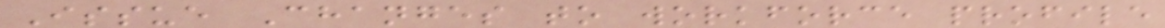Issue Changes to workforce profile
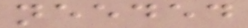needed
